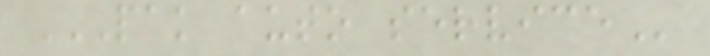PAK AUTO SERVICE
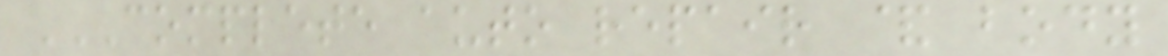COMPLETE AUTO REPAIR & BODY
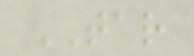TAR
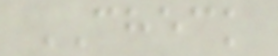CHECK
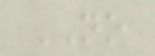NO
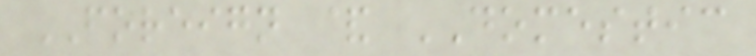FOREIGN & DOMESTIC
